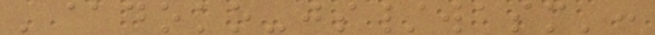'@doko-js/wasm':
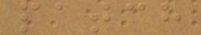patch
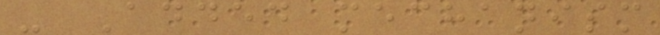- Added mechanism
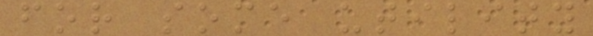for some utility
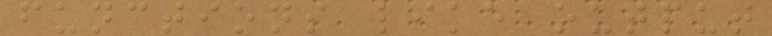functions like output
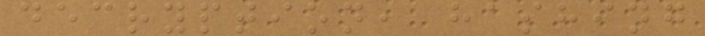decryption, hashing
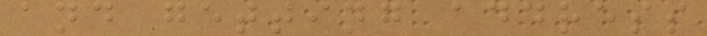and getting address
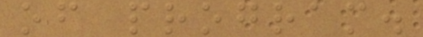of program.
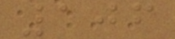106
